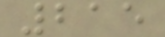215
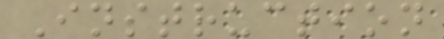Instruction
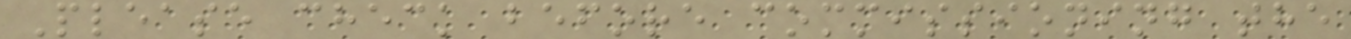Please check before commissioning the
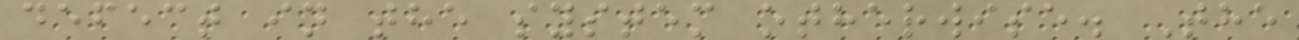defect in the system otherwise. The
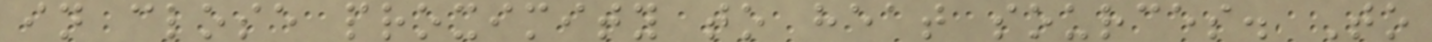in close proximity to heat sources. To
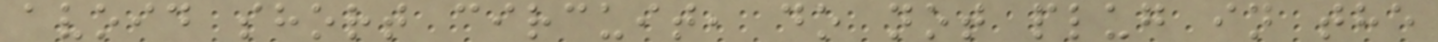avoid short circuit, do not plug in the
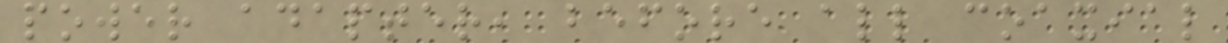power adapter, before all coaxial
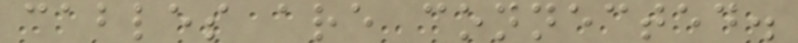cables are connected.
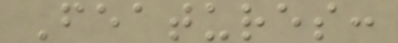Features:
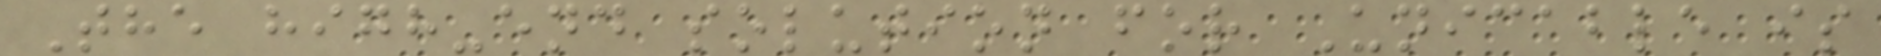The high-end solution for Unicable is
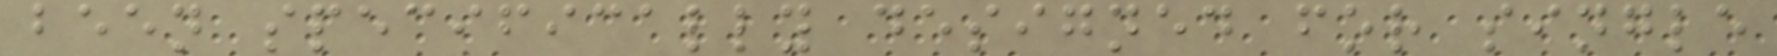been specifically designed for single
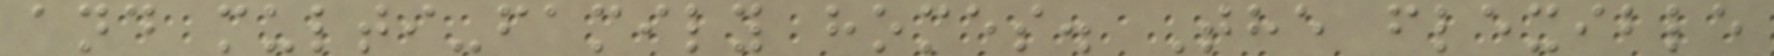and multi-family homes. The flexible
